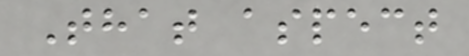That aspect
